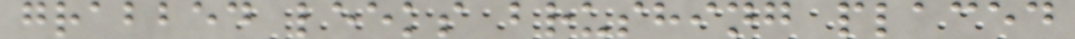grabbed leeks brushing placed
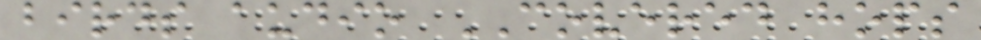birds audio COVERED hops
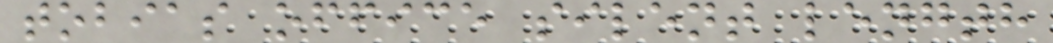tobias office silent length
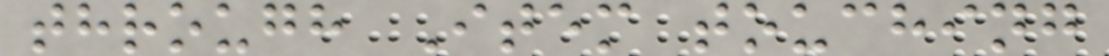through Item touching
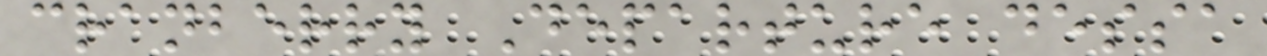cranberry Departure dessa
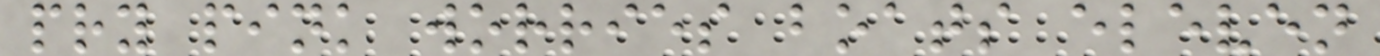pry pink worries boats eleven
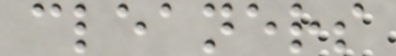cleaners
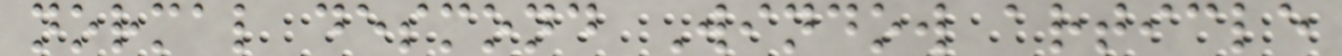normal desmond Window article
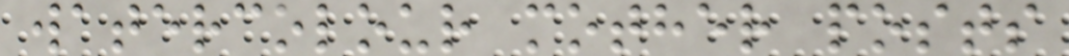watercolour mother posts
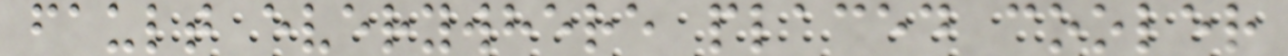fault everywhere placed cooler
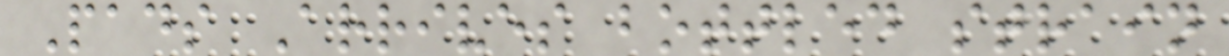Pads Arrives bottled strain
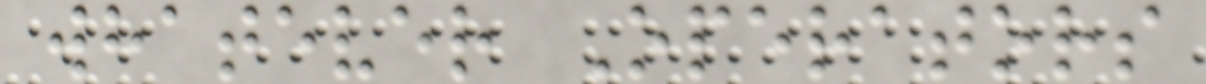whatever Operators
